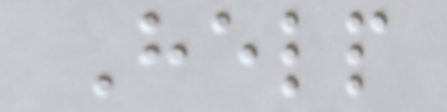Help
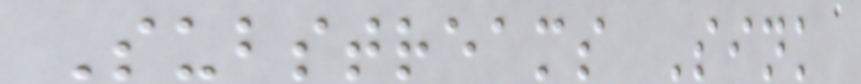Substreams Sink
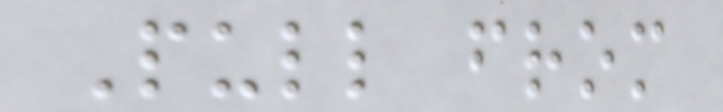Pull from
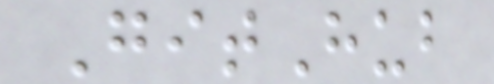GitHub
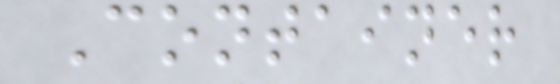Container
